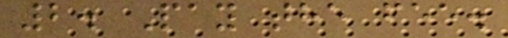2. Pay the fee.
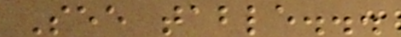See table...
